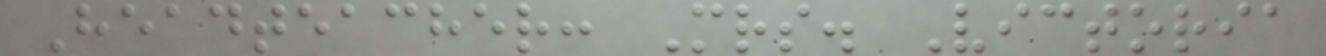Headteacher: Mrs. Victoria
